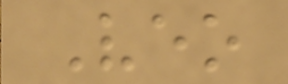Veo
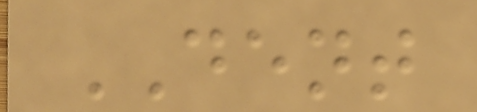DENT
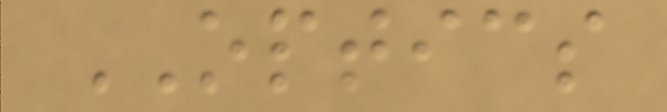OPTICS
